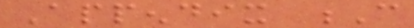Appendix C
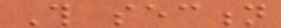This section
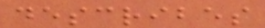describes
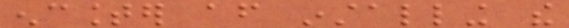encounter after installing the
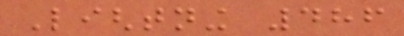Lightning 486
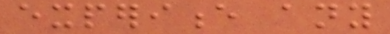experience any
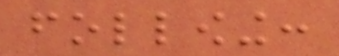following:
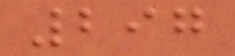297
